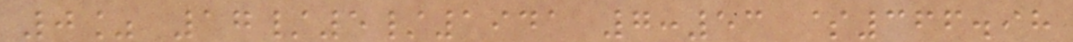0% 17/5/1941 7:53 $366.98
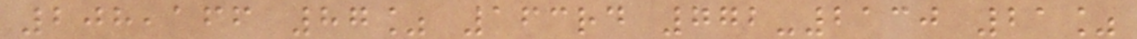208,166 87% 163rd 772-2130 21%
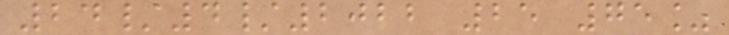24/4/2022 25 75%
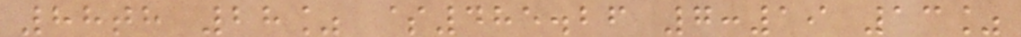88th 28% $485.26 7:19 13%
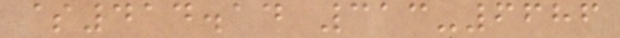$414.14 313-6686
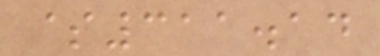$311.14
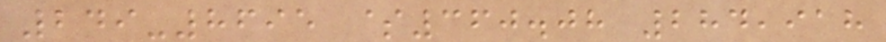249-8695 $360.08 284,918
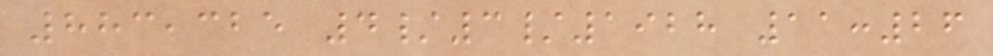883,325 4/3/1928 11:26
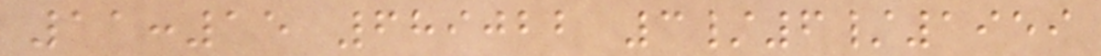11:15 689022 3/6/1959
